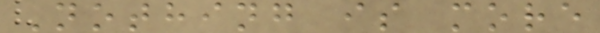Nothing is more
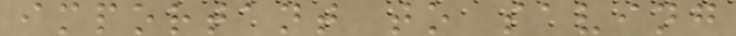important to saving
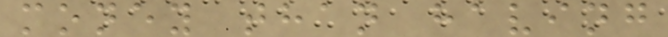money than having
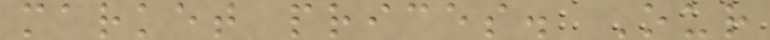market prices. Our
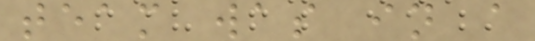team was in a
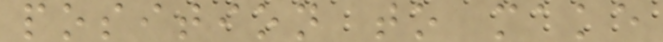position to make
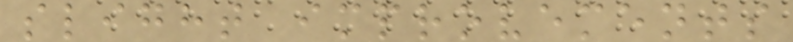slight improvements
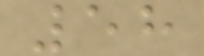58
